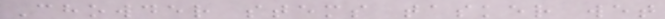Chowder stems tasker wet
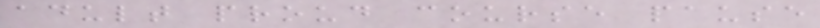adult proud course pause
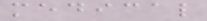medical
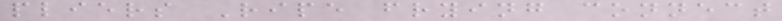pliers Ripe frying connect
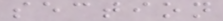section
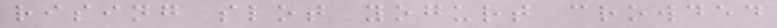rising slot yogurt crowded
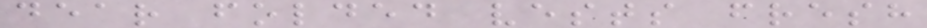dear folded vests fresh
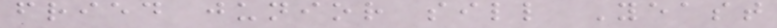fried junior sill Yeast
